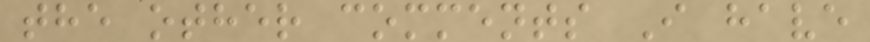the other comments I have
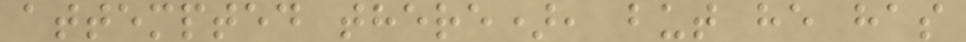attempted there), but he has
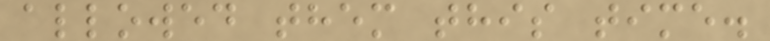allowed them this time.
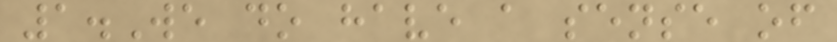1.We do have a sense of
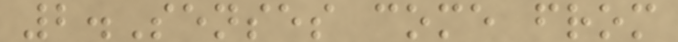2.Senses come from
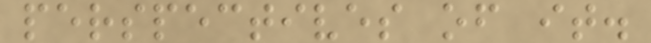perspectives of it.
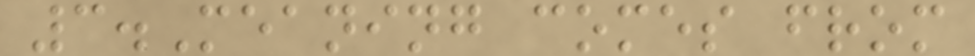3.Meaning comes from
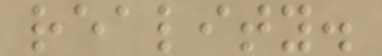reality.
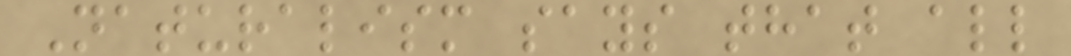Naturalism says that all
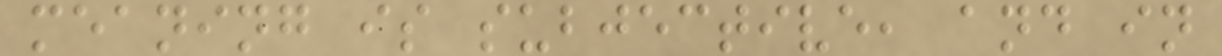meaning is subjective, and in
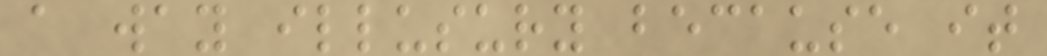a way illusury because it
